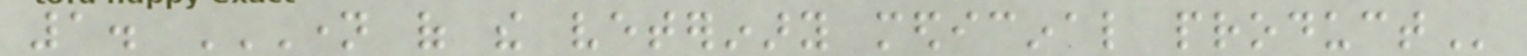1. NAME OF THE VETERINARY MEDICINAL PRODUCT
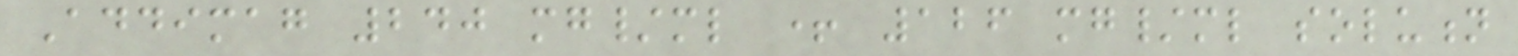Addimag 240 mg/ml + 126 mg/ml solution
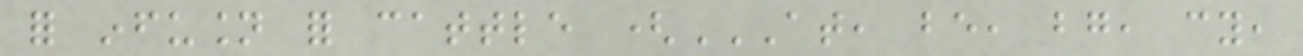for infusion for cattle (AT, BE, BG, CY,
